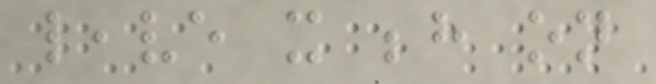leave it behind on
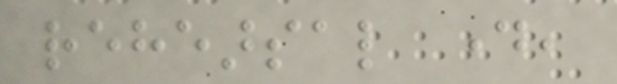rehearsal day,
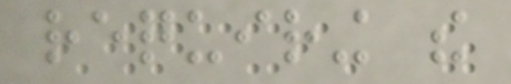requiring the
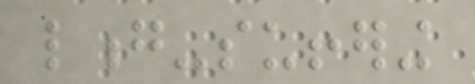long-suffering
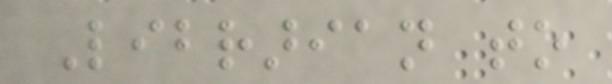Librarian to
